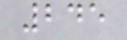245
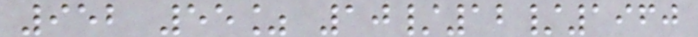952 55% 10/12/1960
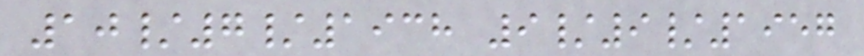10/7/1938 9/9/1957
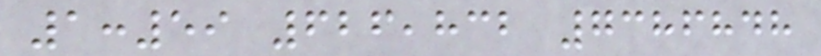1:59 626,832 7386848
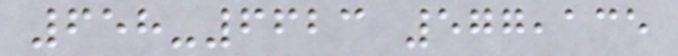658-6623 577,135
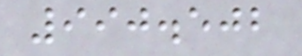990.502
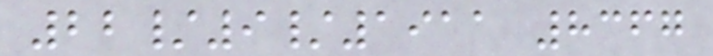22/9/1911 8367
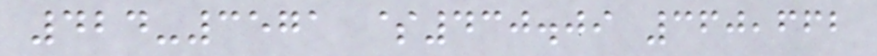424-3571 $430.09 360,662
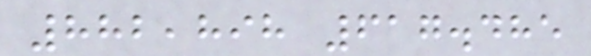882,898 617.485
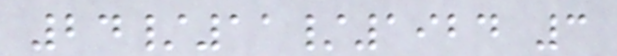24/11/1924 3
